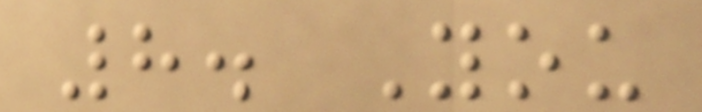8. You
